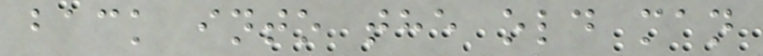back into the old man
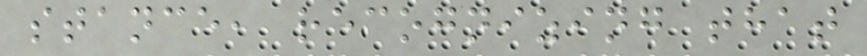stance, recognizing that
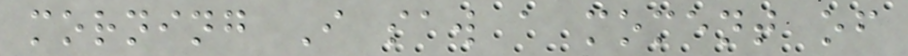morning I saw a moment of
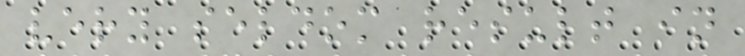very seldom result in
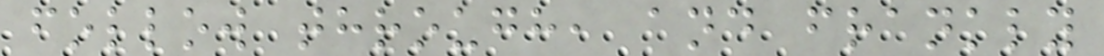follow through, and frankly
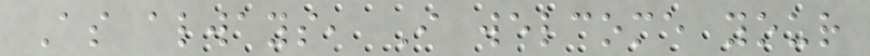As always, I welcome your
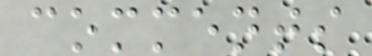comments
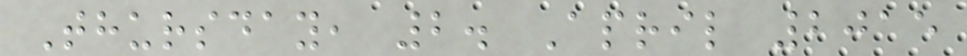Thursday, 2. April 2015
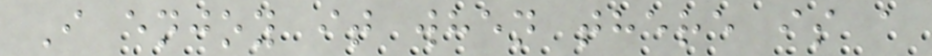I enjoy it when there is a
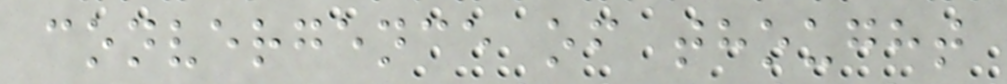convergence of thought
